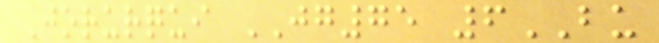Jorurqui JG75 6BU
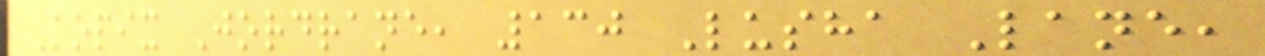Kopix Jordrane, 130 Lusha Lane,
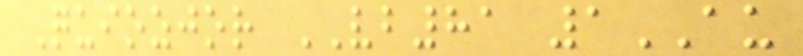Quiozjor VB81 1AU
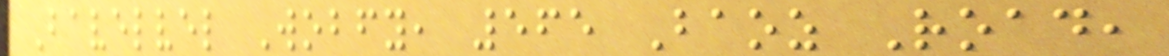Bavelvel Wobfy, 565 Baoz Road,
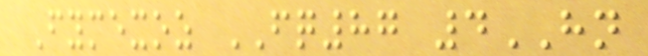Fymexoz FQ87 4HN
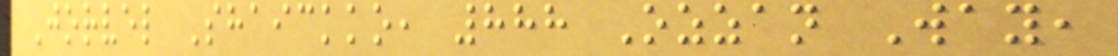Jorvel Shaickko, 888 Ozzan Way,
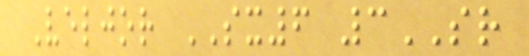Veljor SX6 3SR
